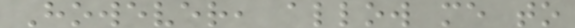However, allow me to
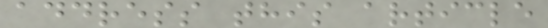address this article
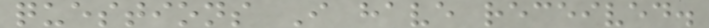questions I have received.
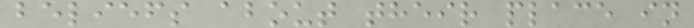beliefs about their place in
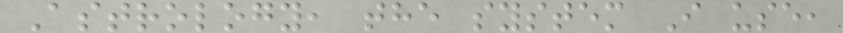Astrology, the system I use,
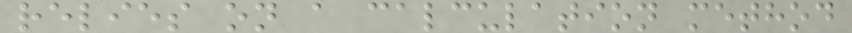relies on a calculation method
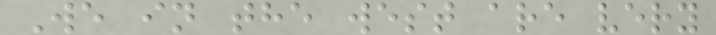We in the west are very
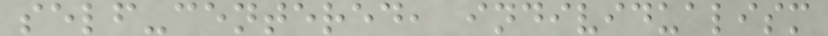self-centered, individualism
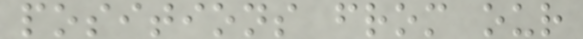positions from our
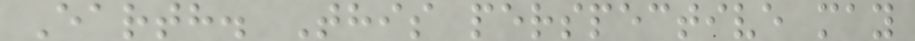Earth. This perspective may
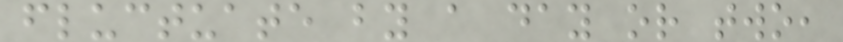fluctuate by a day or two,
